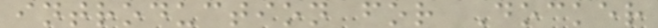introduction for Docker
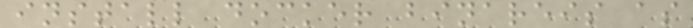install docker binareis as
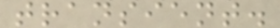transient.
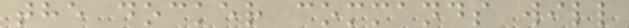the docker commands will
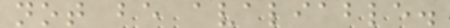not be avaliable.
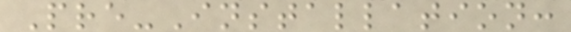Pre-Installation:
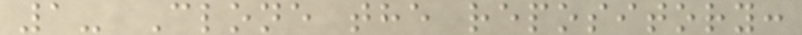1- Clone the repository:
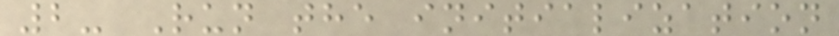2- Run the initialization
